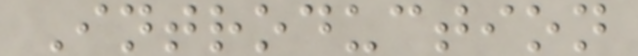Introduction
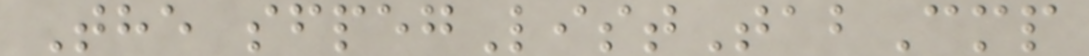The sfpegListTabCmp
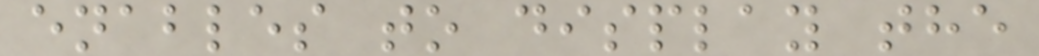enables to display the
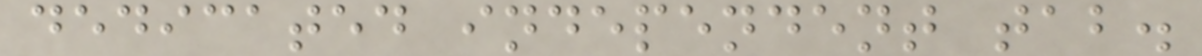dedicated independent tab.
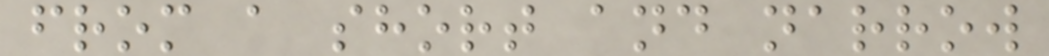from a short and narrow
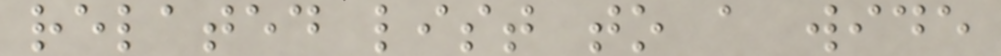related list to a wide
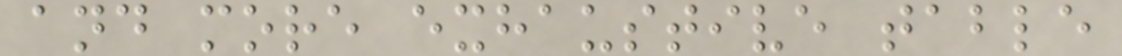and more exhaustive table
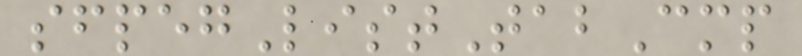sfpegListTabCmp
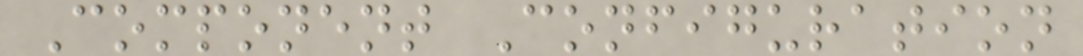Component Configuration
